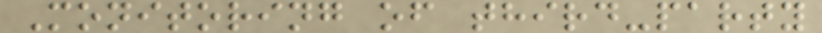Monitoring of third-party
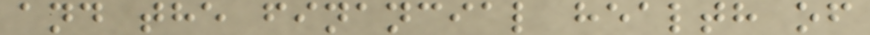and the financial health of
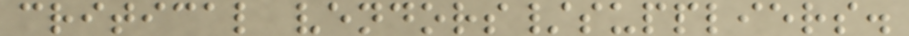critical vendors/suppliers.
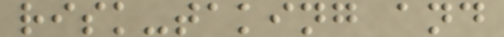risk-taking and
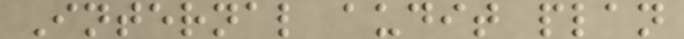Internal audit plan
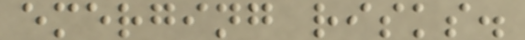emerging risks.
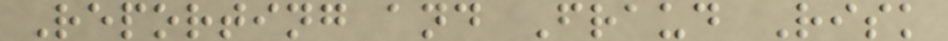Reporting and Fraud Risk
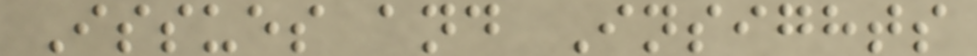Issues and Insights
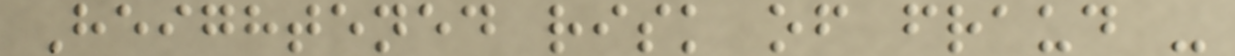Heightened risk of fraud -
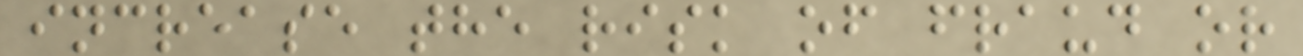increase the risk of fraud or
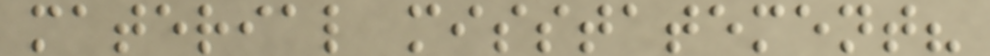material misstatement?
